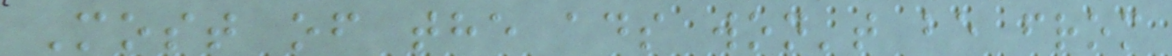Most of the ads won't be from
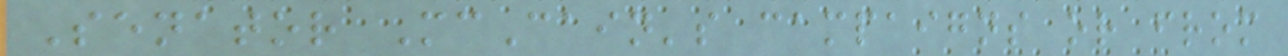Senator McCain's campaigns or from
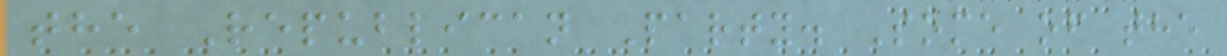the Republican Party. Some of the
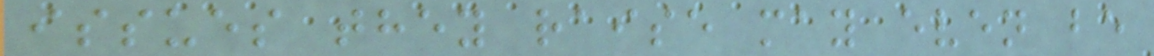issues they raise may even be
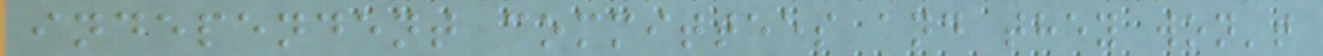independent committees and they won't
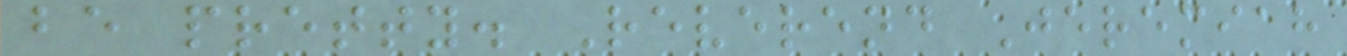be pretty. Reverend Jeremiah
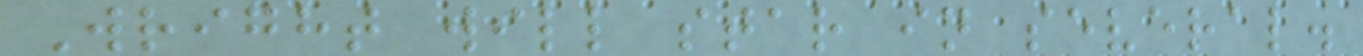Wright will star in several.
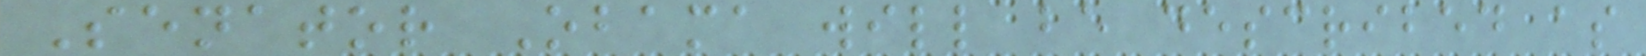Senator Obama will be described as
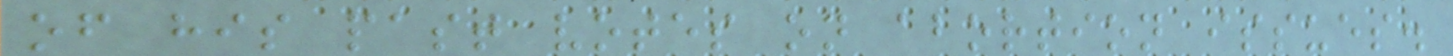of his past votes on abortion issues.
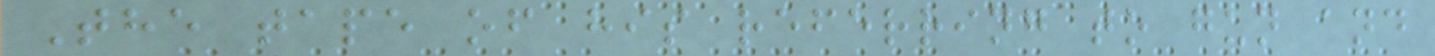The tape of his referring to gun and
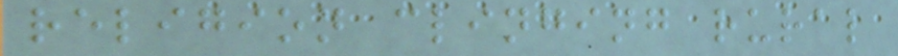religion clinging rural
